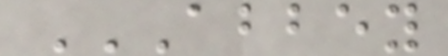ABBEY
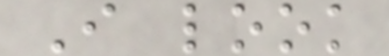I look
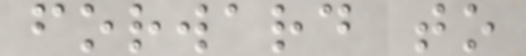forward to
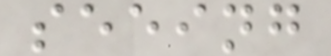seeing
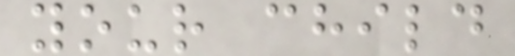your child
